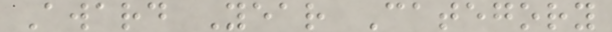Award Year Category
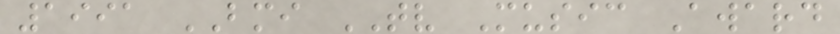1991 BMI TV Music Award
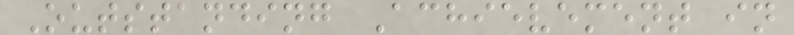Outstanding Achievement in
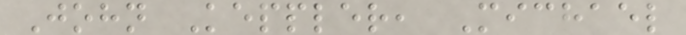John Keppler, Michael
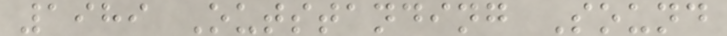1989 Outstanding Sound
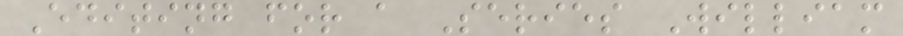Editing for a Series William
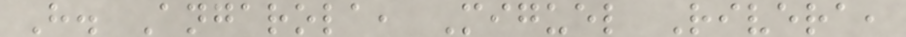H. Angarola, Miguel Rivera,
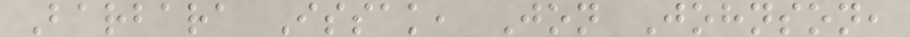Barbara Issak, Jon Johnson,
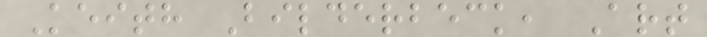Keith Bilderbeck, Art
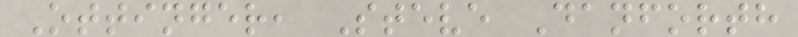Ottinger, Steve Danforth
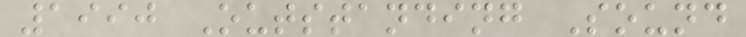1990 Outstanding Sound
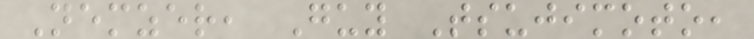Nemzer, Guy Tsujimoto,
